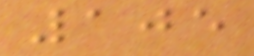105
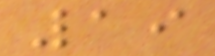19
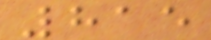815
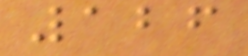126
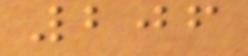206
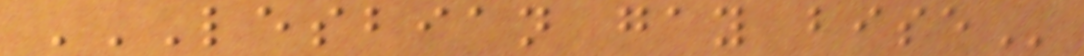LESBIAN GAY BISE
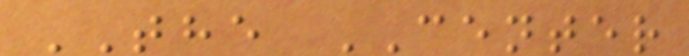THE CENTER
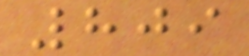809
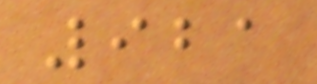921
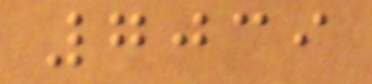7039
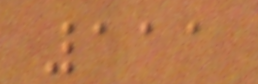111
